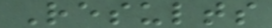Results
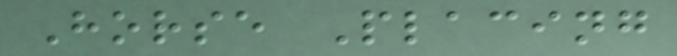Horse Placing
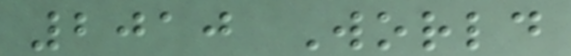2010 World
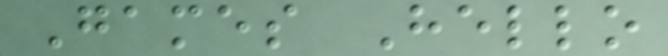Games Hello
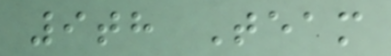9th Team
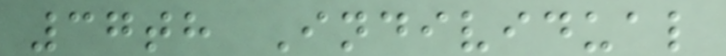37th Individual
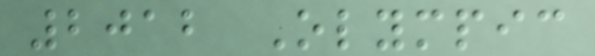2012 Olympic
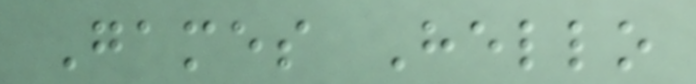Games Hello
